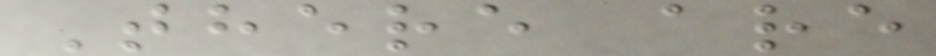There are
